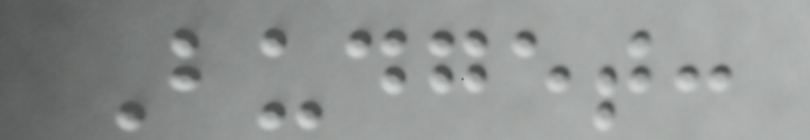Budget:
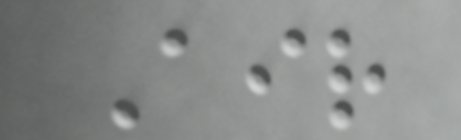Air
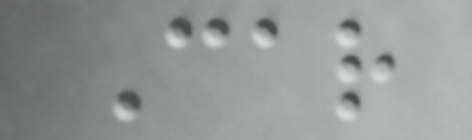Car
